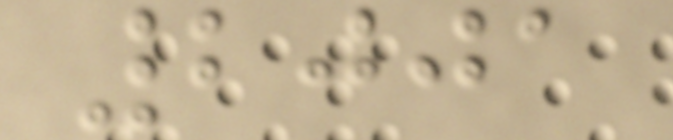2001
